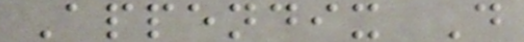Appendix D
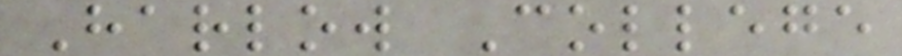Harlow College
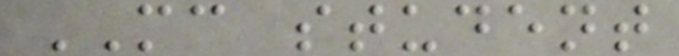MC student
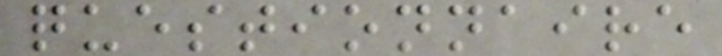questionnaire
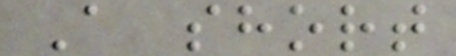A short
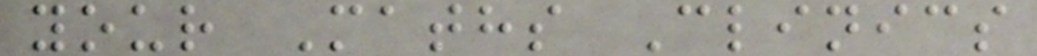your Maths Clinics
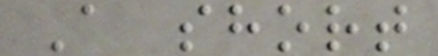A short
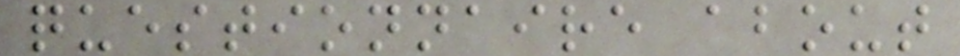questionnaire about
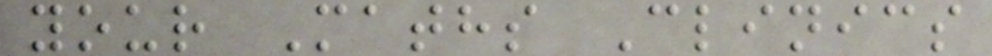your Maths Clinics
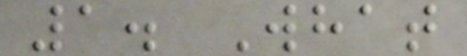1. What
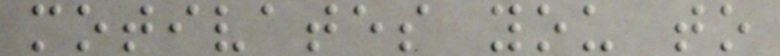motivates you to
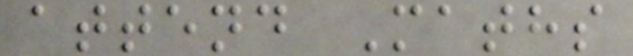attend Maths
